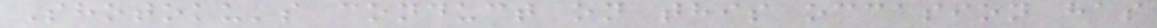Shotoku's conduct on this occasion has
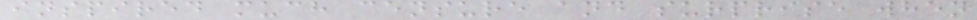inspired much censure and surprise when
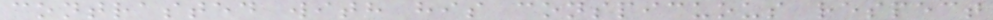contrasted with his conspicuous respect
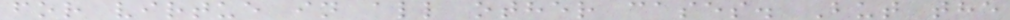for virtue in all other cases. But the
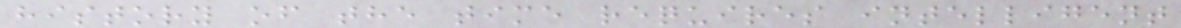history of the time requires intelligent
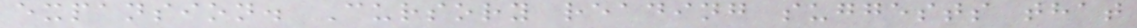expansion. Cursory reading suggests that
